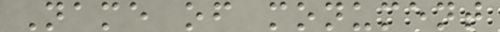Name of monument
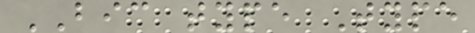BIC type Type
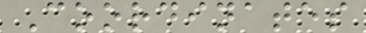Coordinates
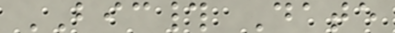BIC# Date
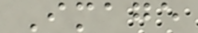Image
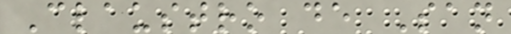Claustro de San
